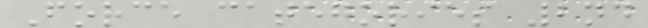Force categories 2nd
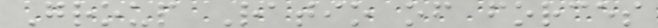Group Ratio of forces
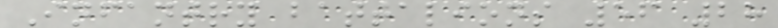Infantry battalions 56 28
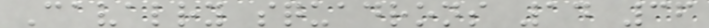Cavalry squadrons 14 36
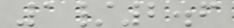1/2.6
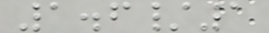1.6/1
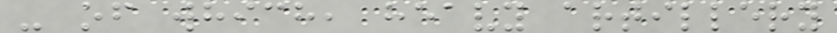- of which, heavy artillery
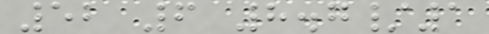52 6 8.7/1
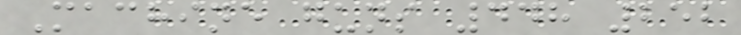Machine guns 448 252
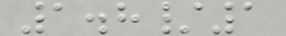1.8/1
